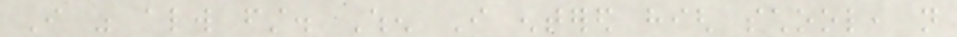I was always first. When I entered high school, not
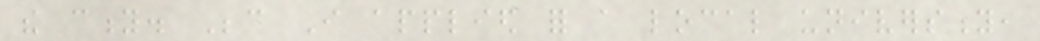the city. Because I applied for a local university,
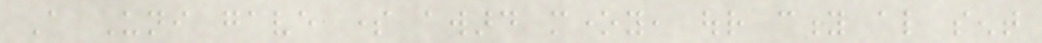A Uni gave some award money, our city also sent
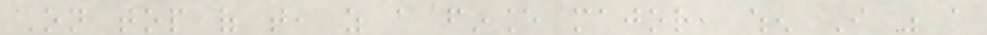On top of that, as a finance major, when I was a
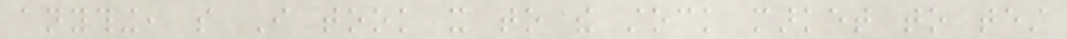anything, so I took it to the stock market to test
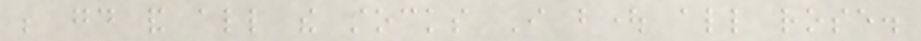be good and all the stocks I bought all rose.
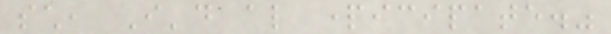such, I'd also participate."
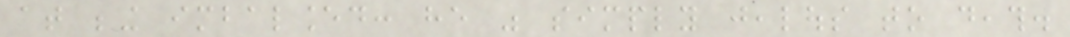at being imbalanced: he was simply jealous to death.
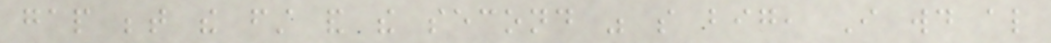gap between the first and the second was so big, I would also
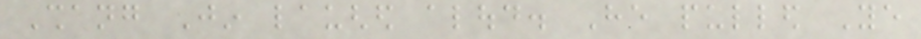Shang Jin laughed aloud. He pulled Ye
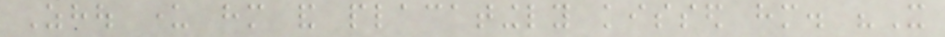Zhou under him and placatingly kissed him. "It
